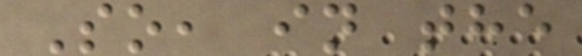So, in the
